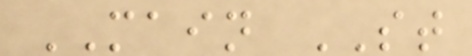MAIN ST
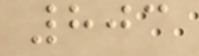803
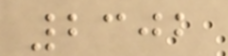2302
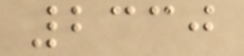2330
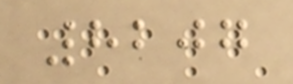8207
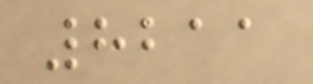8211
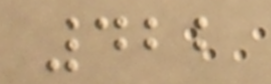422
